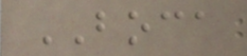BOCA
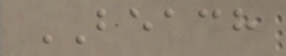BEACH
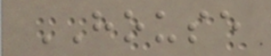HOUSE
